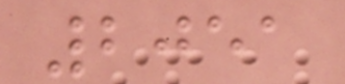2051
